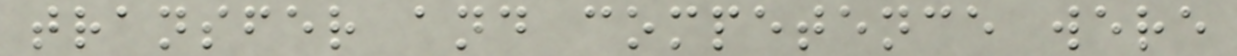transfer and competence were
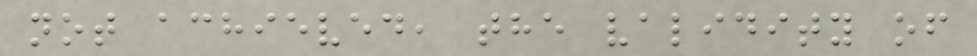not achieved, the validity of
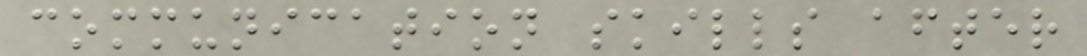communication skills after
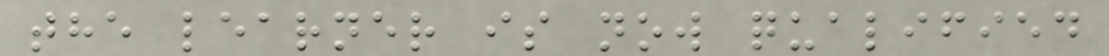the learner is now qualified
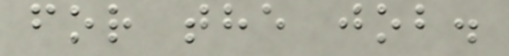for the job.
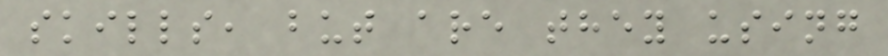skills, but are they using
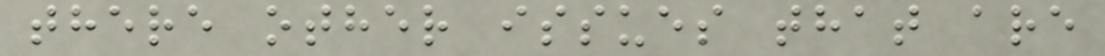there other issues that are
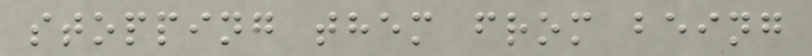stopping them from being
